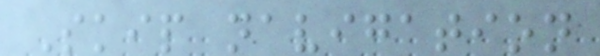Skip navigation
